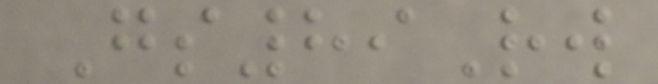Gs89Rw
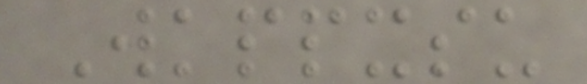Wkppxsu
